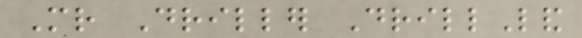Mr Driller DrillLand
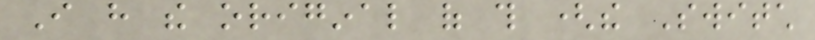I have the original of this (the Switch
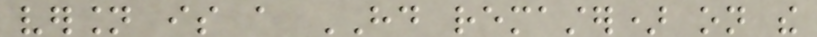version is a HD remaster) on the
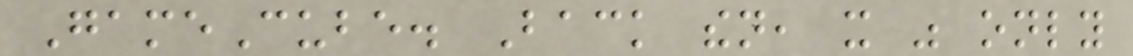GameCube. Back then, it was only
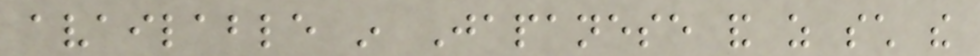available in Japanese and as such the
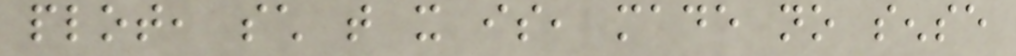plot, such that it is, made no sense
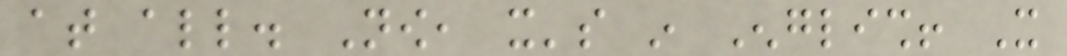at all. Now, it's in English! It
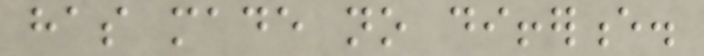has made no difference.
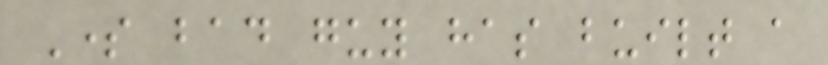Some bad guy has built a
